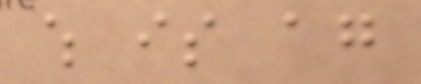which is again
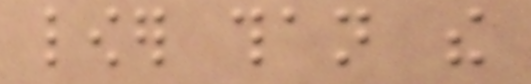lower than the
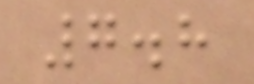7.8
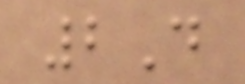2D
